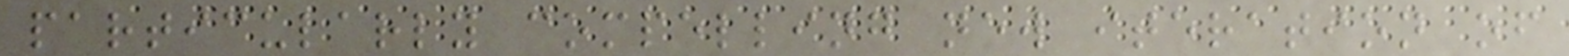particularly compelling new iteration of
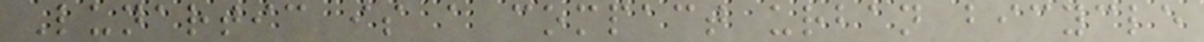Lunartic is a compact urban bicycle
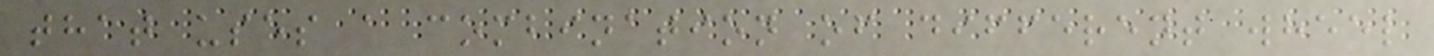that uses a combination of different wheel
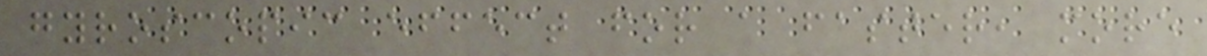gyroscopic effect for a faster, more
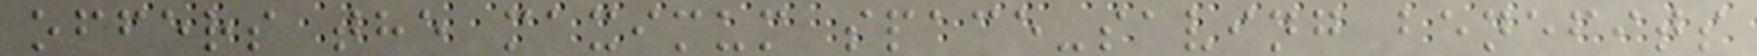offers the maximum space-saving benefits
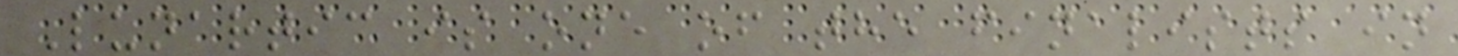Lunartic is one of the finalists in
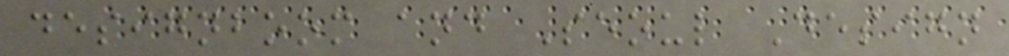designboom and Seoul Design
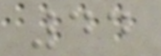44
